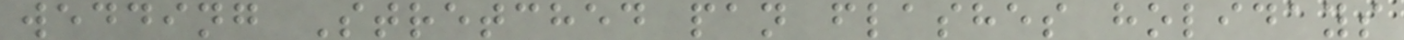wedding Stretched pan flashes holidays
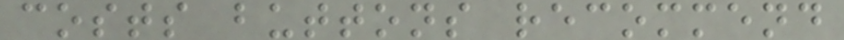costs buttons recommend
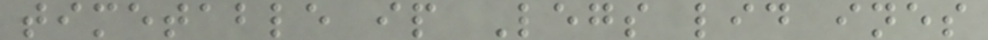timetable ip Legs lid ines
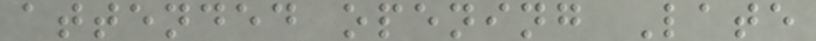attended opening Late
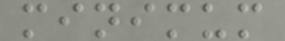minimum
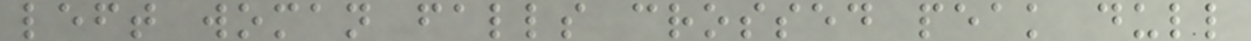left woman falls crossed peak dull
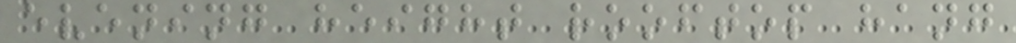evening height rooftop hang
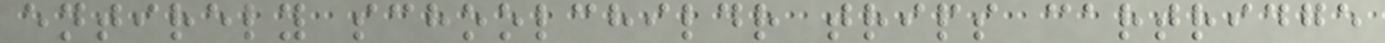entirely schoolchildr trips cartridge
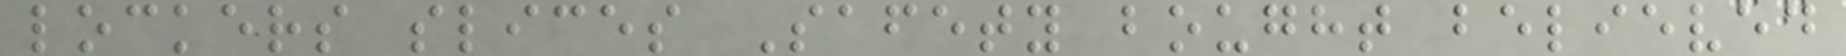lockers slices Safety bought believed
